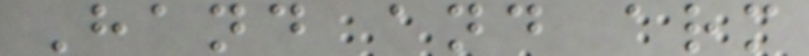Hand and arm
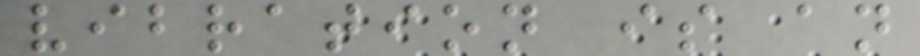vibration is an
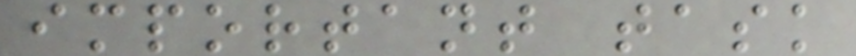important task
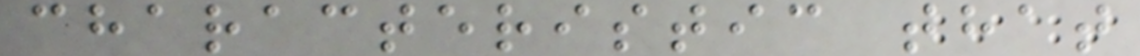characteristic that
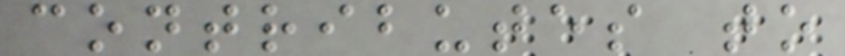contributes to
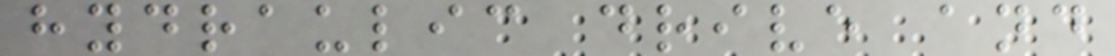hydraulic drive and
